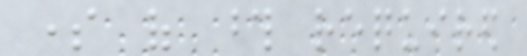some of those required
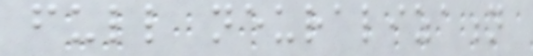full neuralization
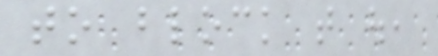to block that out,
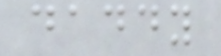daddy
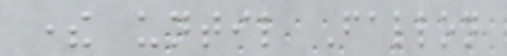there until Fallon
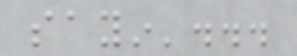sayin'...
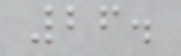26.
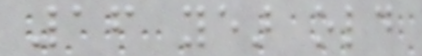16 year old
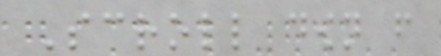Scroll down from
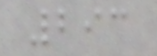293
